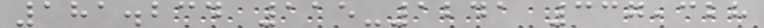181.234 115-1241 337,328
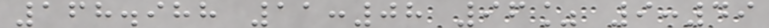168.988 11:08 96% 9:49
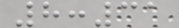8:31
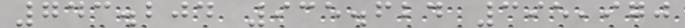743.204 935.624 395,970
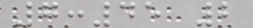7:45 2
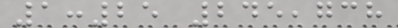1:25 245,738
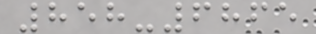858-6865
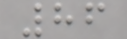86
